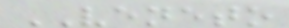VENETO
